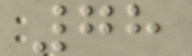78
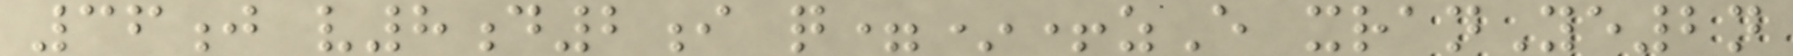36j v8d2i q=*+zE xranYe2n
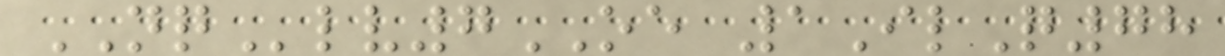NQlv7OE 1IlQ78
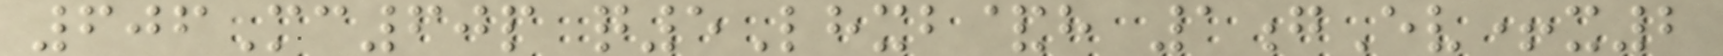606Mc60p q5Lhxb&h 1gEv+x2
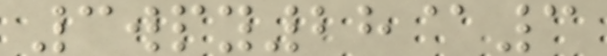3wpy28@3
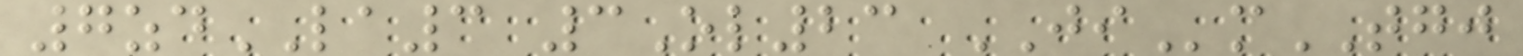7zdLA3 3Ol23 JImTGJ
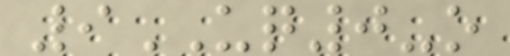9UQ0-o
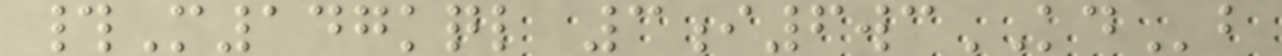#M147kql 3i6wcKDb
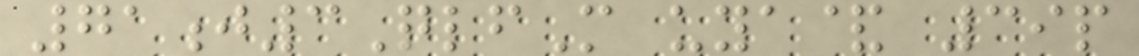71j3QlfM uya& 39p
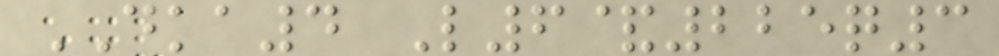DKA4 L6&225q3
